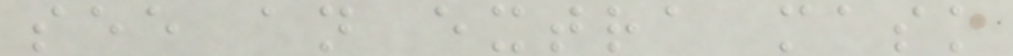see an extra mask
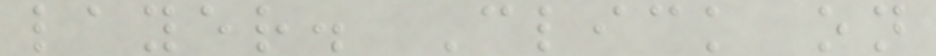layer. Click on
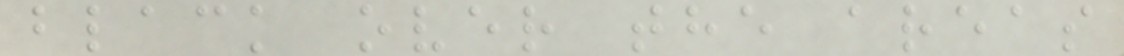black over the areas
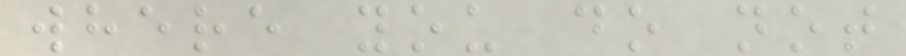where you do not
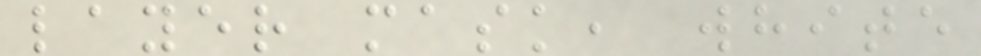layer mask, white
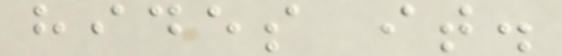hides it.
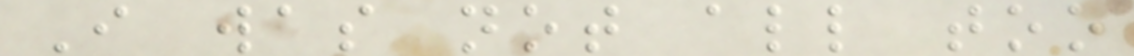I was not all too
